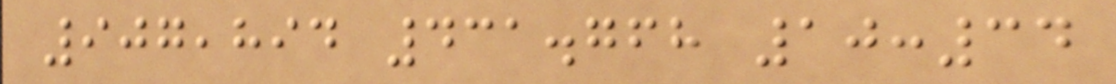907,894 431.768 10:34
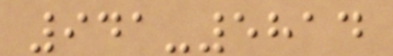941-5814
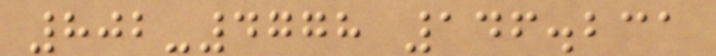802-4778 146.231
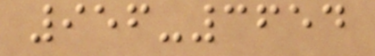956-3654
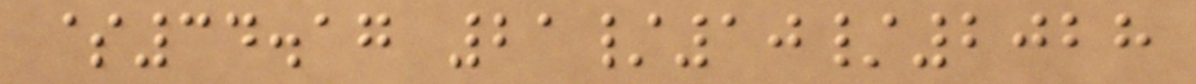$34.17 21/10/2028
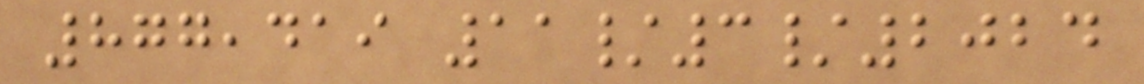877,419 11/3/2024
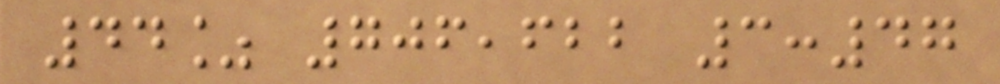44% 706,622 3:47
